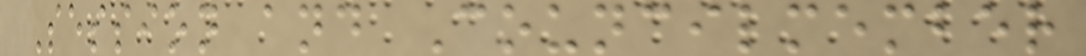Session and Councilmember
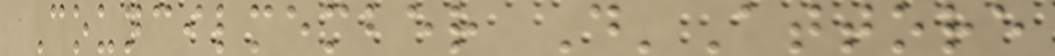Councilmember D'Attore
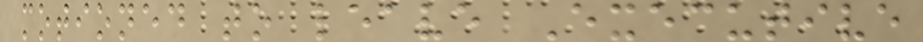motioned to leave Executive
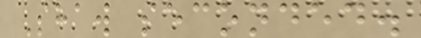Shaw seconded.
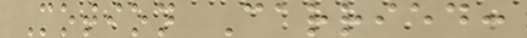Motion Carried:
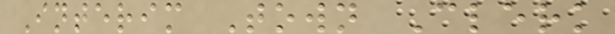Interim Town Clerk
